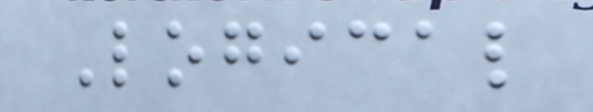Logical
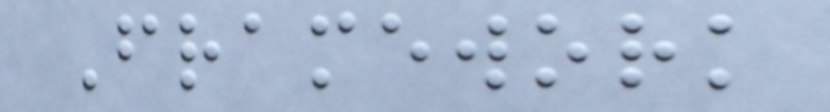Framework
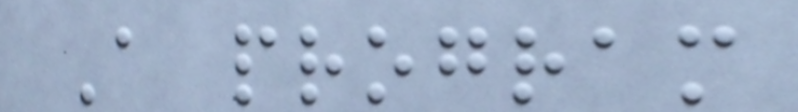A program
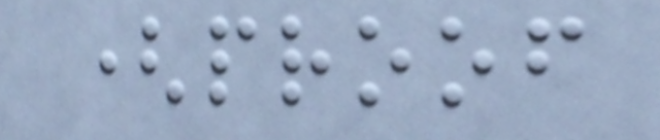(proof
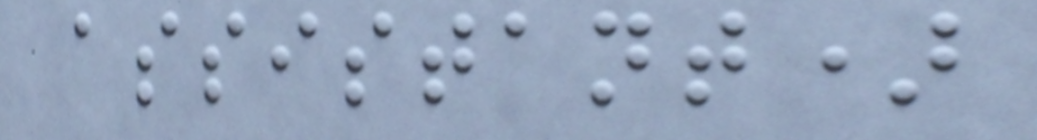assistant)
